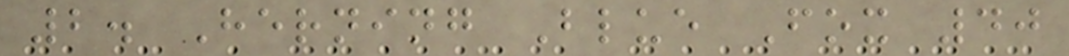2. Herning Blue Fox 40
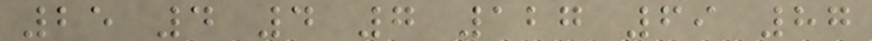25 4 4 7 127 69 87
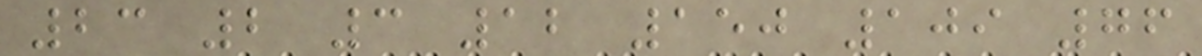23 2 3 12 150 109 76
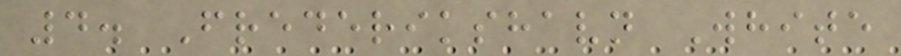4. Frederikshavn White
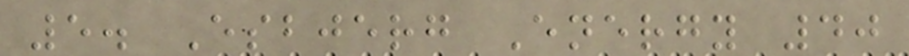5. Esbjerg Energy 40
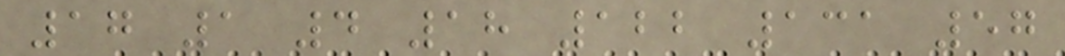17 1 4 18 122 131 57
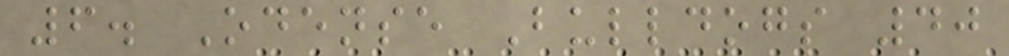6. Odense Bulldogs 40
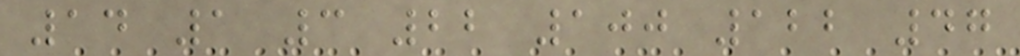14 1 3 22 100 122 47
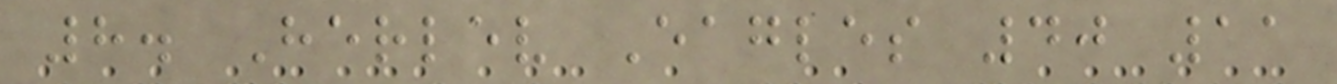8. Herlev Eagles 40 11
